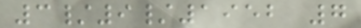3/9/1952 7
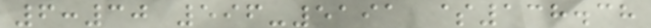6:30 596-5191 $138.38
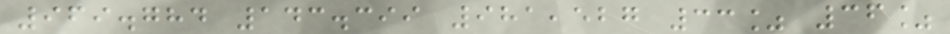969.784 143.399 981,527 33% 36%
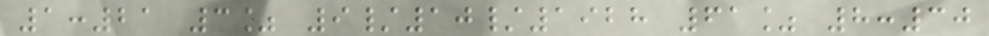1:21 3% 9/10/1928 61% 8:30
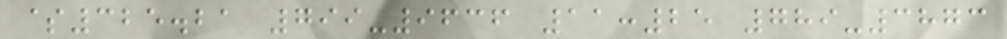$325.21 799-9636 11:25 789-3873
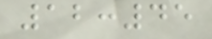12:45
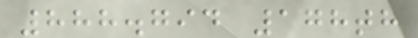888.794 178th
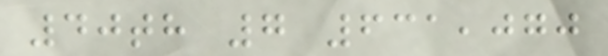40th 7 631,070
